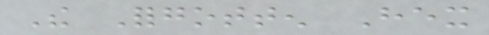The Forgotten Hex
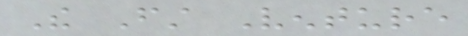The First Venture
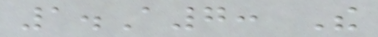1.A7: The
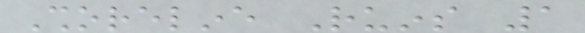Shoreline Ruins 1
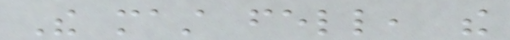The mast fell, the
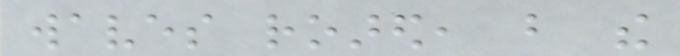waves roared, but the
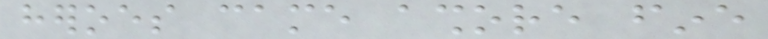heroes came ashore fine
